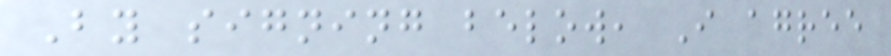By signing below, I agree
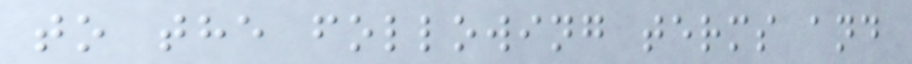to the following terms and
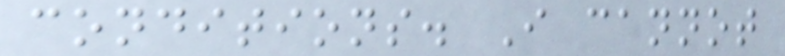conditions. I cannot
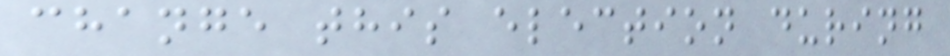change this election during
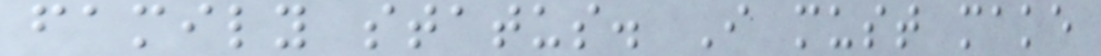family status. I must make
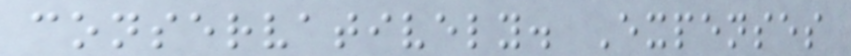conservatively. Expenses
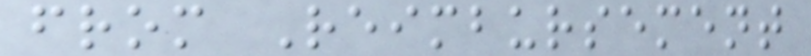from Reimbursement
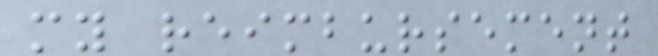my reimbursement
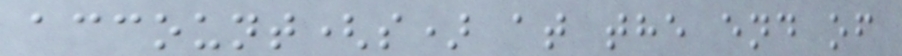account(s) at the end of
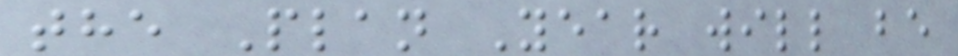the Plan Year will be
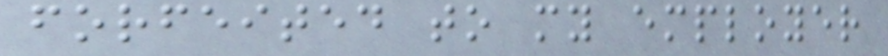forfeited to my employer
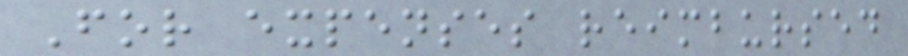For expenses reimbursed
